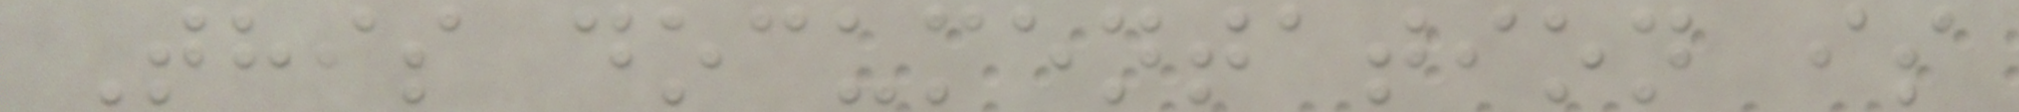This documentation is
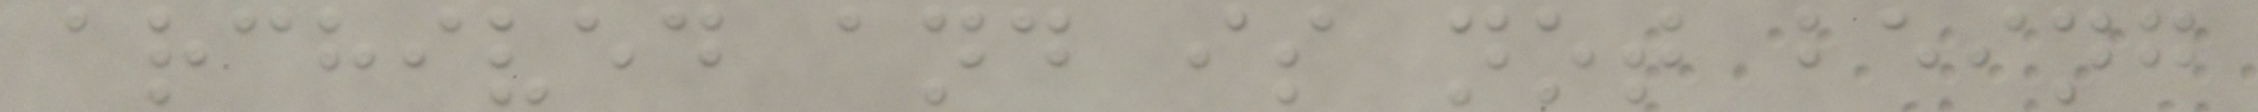archived and is not being
